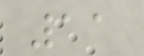11
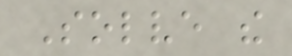Solve the
